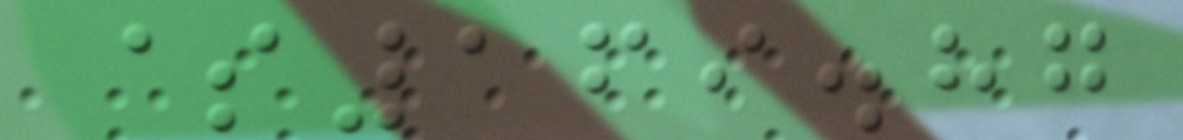$169.87
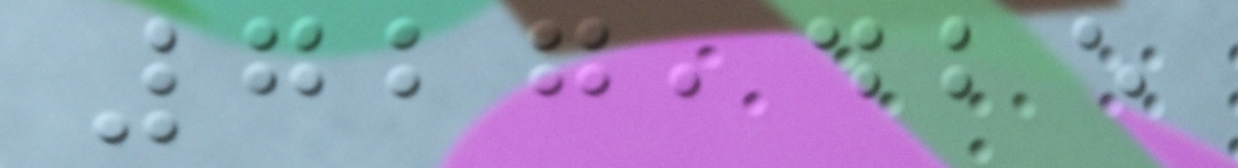727,425
